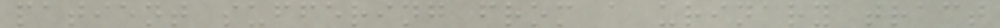patient suffering from a urinary tract
